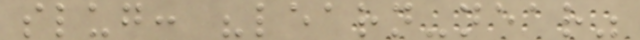slug: "learn-near"
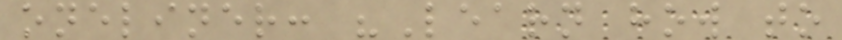oneliner: "Learn how to
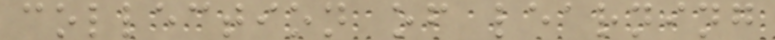collection of learning
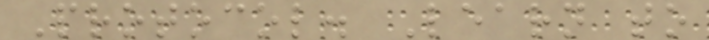Protocol. Learn to
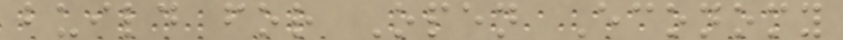build for Open Economy
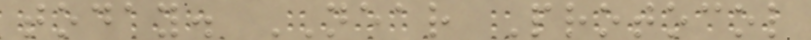today. NEAR Protocol
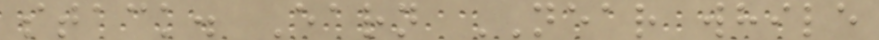stack. Earn NEAR while
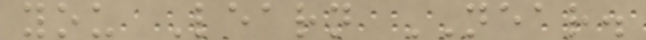you Learn NEAR.
